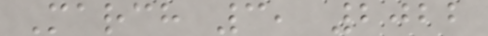March 3, 2022
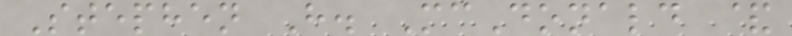Stephen H. McDonald &
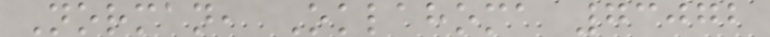Norman, Oklahoma 73072
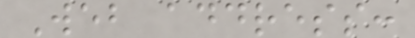Web address:
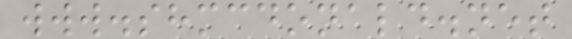www.shmcdonald.net
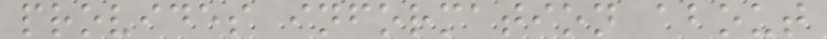provides information about
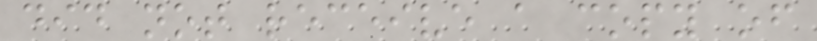did not receive a copy of
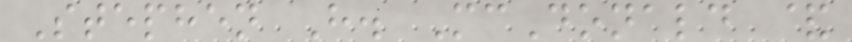Stephen H. McDonald &
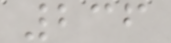236
